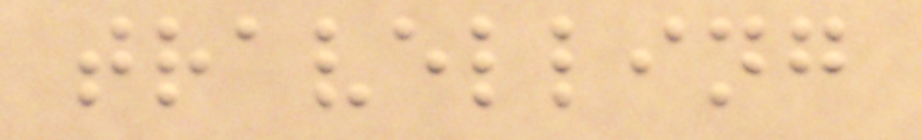travelling
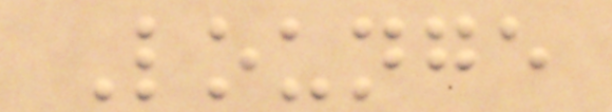Lounge
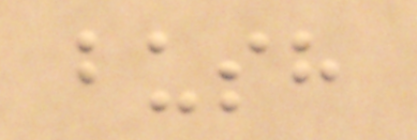bush
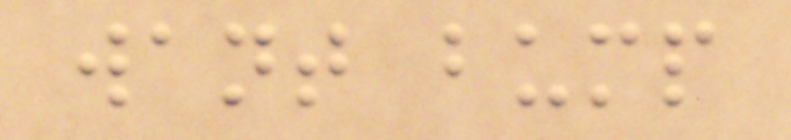want bump
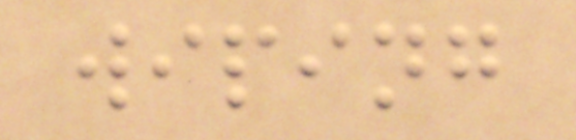wiping
